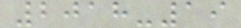2018-19
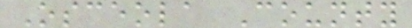Osceola County
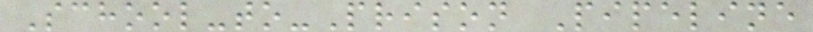School-to-Prison Pipeline
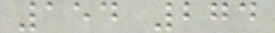154 274
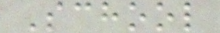School
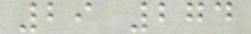29 274
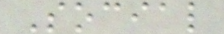Social
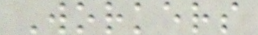Workers
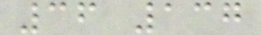36 137
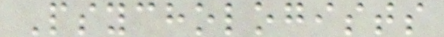Psychologists
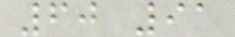60 91
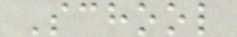School
